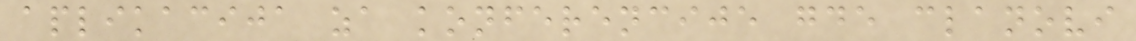aplikacija za konferencije gde clanovi
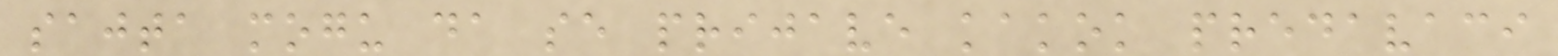sajta mogu da se prijave kakok predavaci
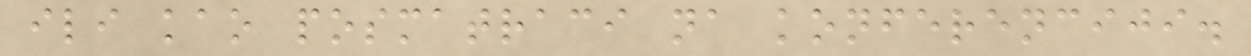ili kao posmatraci na konferenciji.
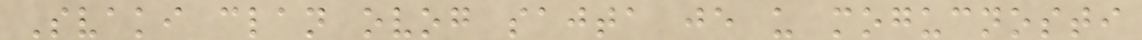Svaki clan ovog sajta je u mogucnosti
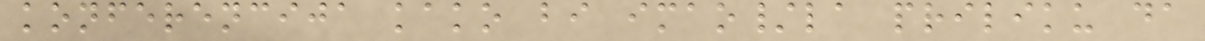konferencija kako bi imao/la priliku da
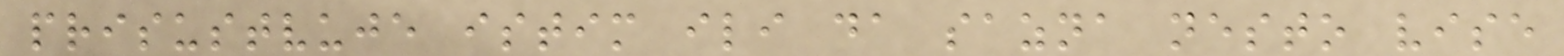prisustvuje istim ili da sazna nesto vise
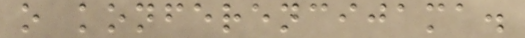o konferencijama.
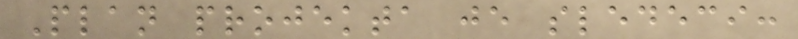Plan projekta je sledeci:
